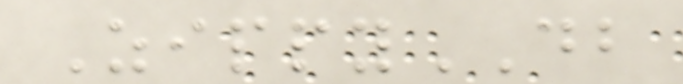ZippyDB
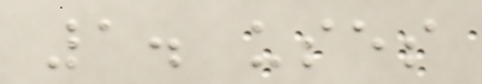1. uses
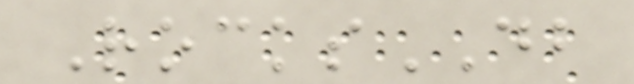RocksDB
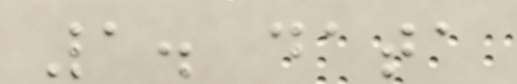1. data
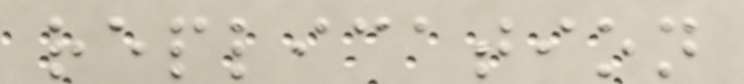replication
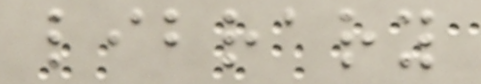library
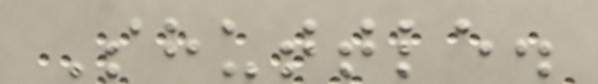Shuttle.
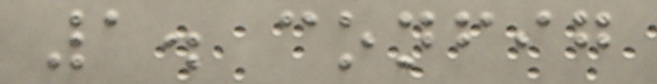1. config
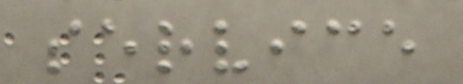service
